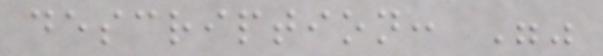description: ""
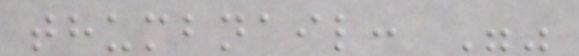thumbnail: ""
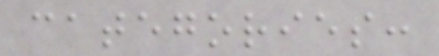categories:
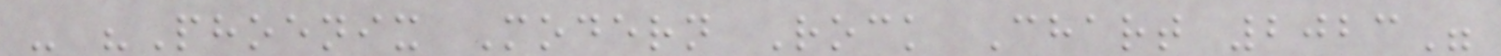- "Phoenix Modern Rock Chart 2023"
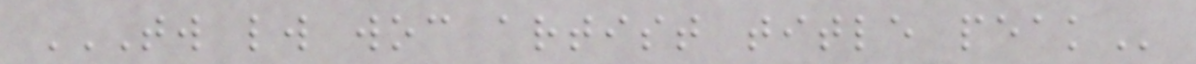TW LW WOC ARTIST TITLE PEAK
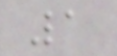1
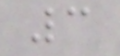3
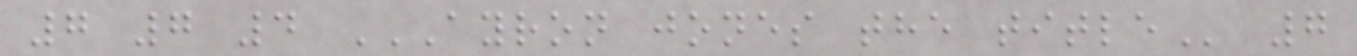7 7 4 AYRON JONES THE TITLE 7
